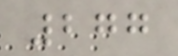277
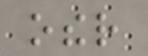other
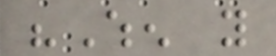"When you
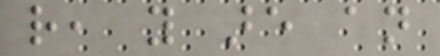rather, you are an
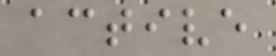active
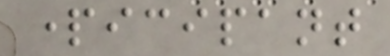participant
